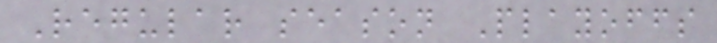Regular season Playoffs
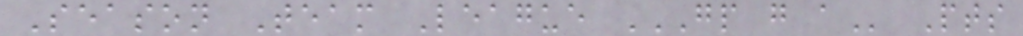Season Team League GP G A Pts
